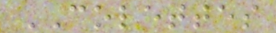COLETTES
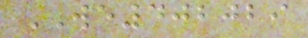WE402029
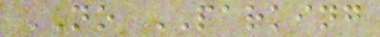NO PARKING
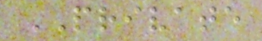PRIVATE
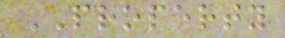PROPERTY
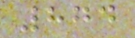874
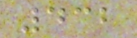432
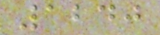1240
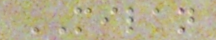MILAN
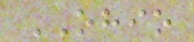OHIO
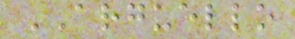ARGUELLO
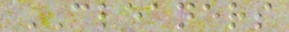CLEANERS
